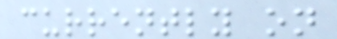currently on
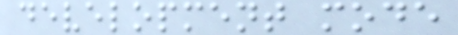development mode
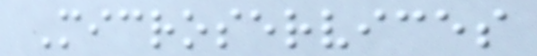Microservices
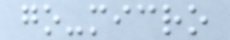go-micro
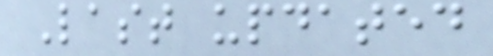Last updated
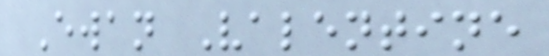Ewan Valentine
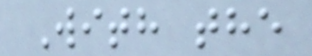With the
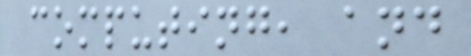computing, and
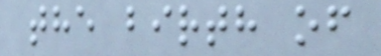the birth of
